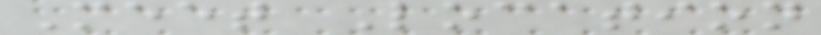Meet Location
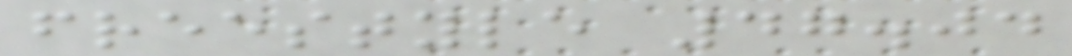freestyle 47.04
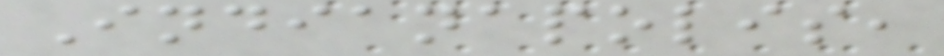Indianapolis,
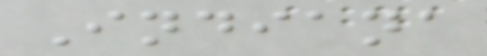Indiana
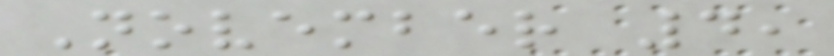November 4,
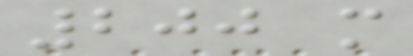200 m
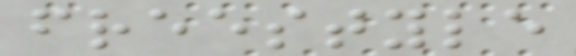freestyle
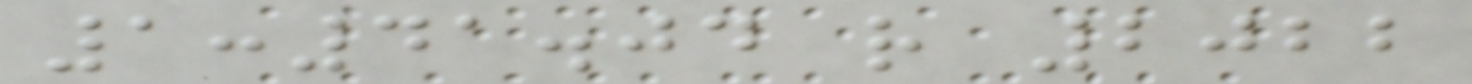1:41.04 r 2022
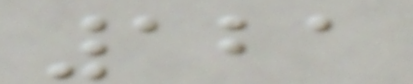121
